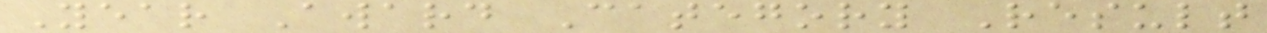Year Award Category Result
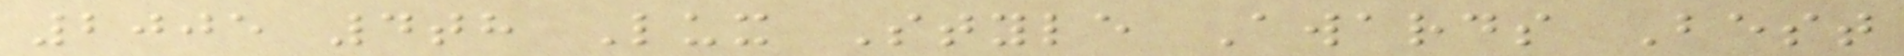2005 4th Lux Style Awards Best
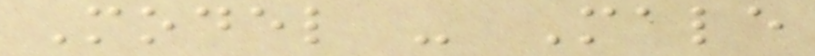Model - Male
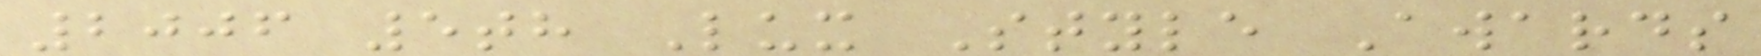2006 5th Lux Style Awards
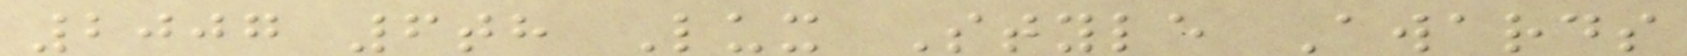2007 6th Lux Style Awards
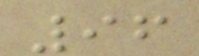96
